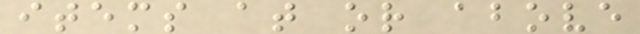items at or above
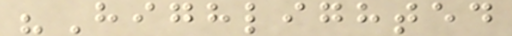"Highlighted
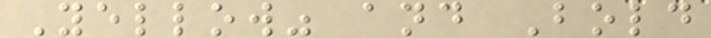Yellow" and Bold
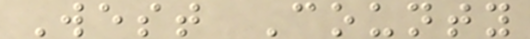West County
